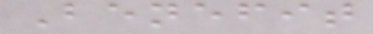Benefit
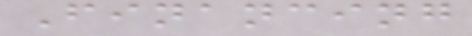Financing
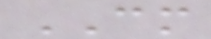CM
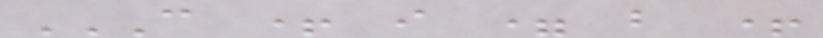C + I = B +
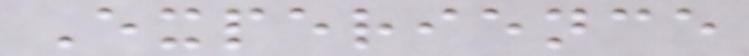Experience
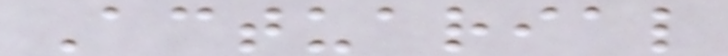Actuarial
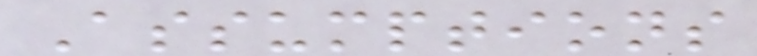Assumptions
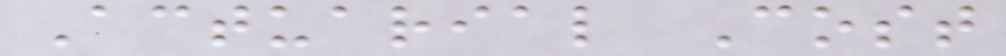Actuarial Cost
